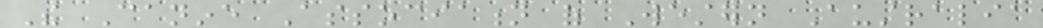The Canine Association of Western Australia
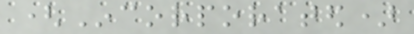(Incorporated)
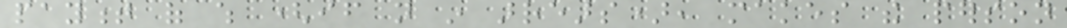payment of which (if not in arrears), makes the person
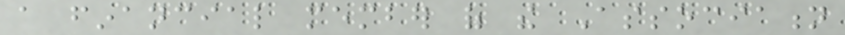a financial member of the Association
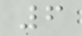6
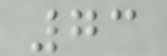73
